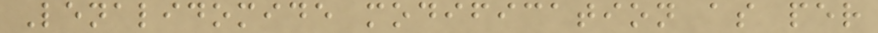Lenalidomide modification as per
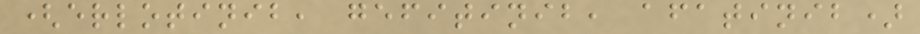(erlotinib, gefitinib, afatinib)
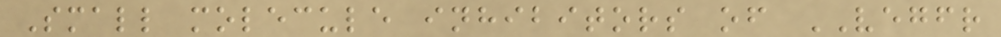Small molecule inhibitors of VEGFR
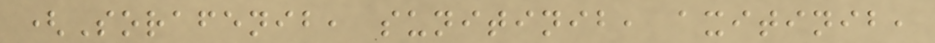(Sorafenib, sunitinib, axitinib,
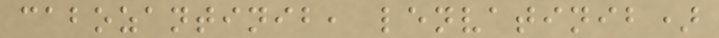cabozantinib, lenvatinib)
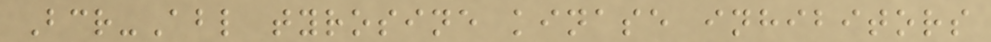Bcr-Abl tyrosine kinase inhibitors
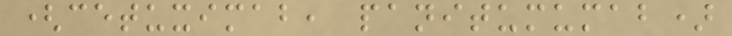(cetuximab, panitumumab)
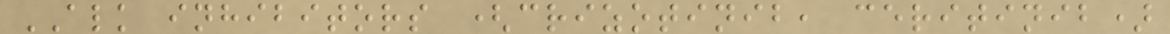ALK inhibitors (crizotinib, ceritinib)
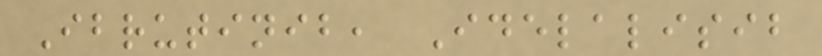Ibrutinib, Idelalisib
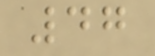47
